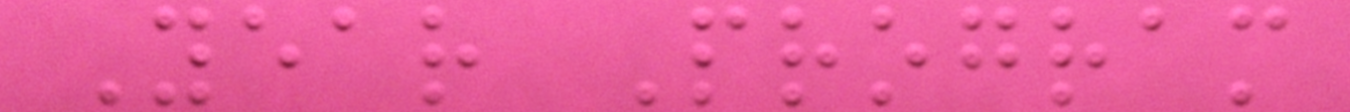Year Program
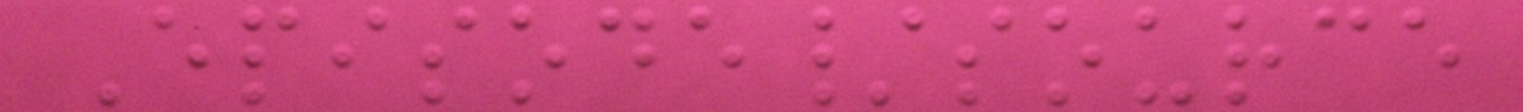Episode/source
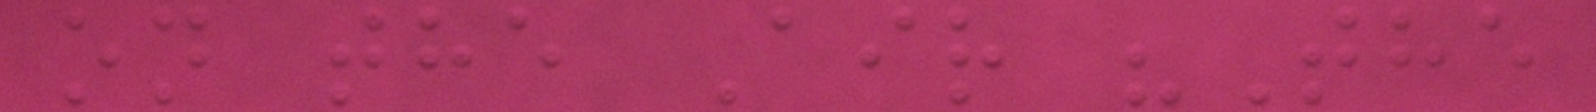on the Air "The
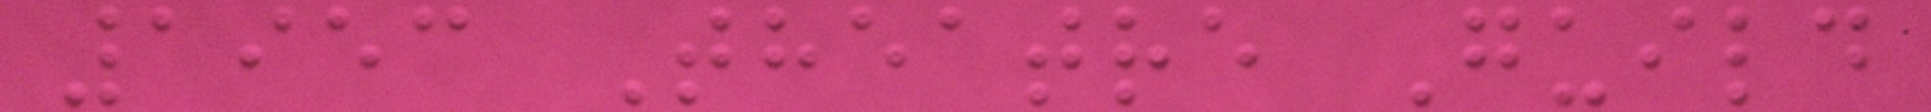1953 Theatre Guild
